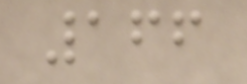166
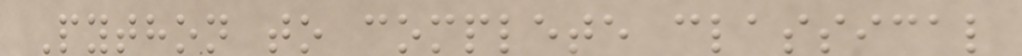Python to complete classical
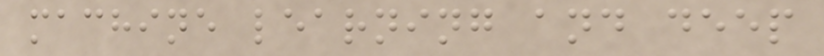machine learning and deep
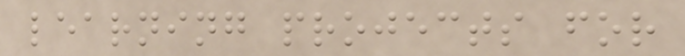learning projects for
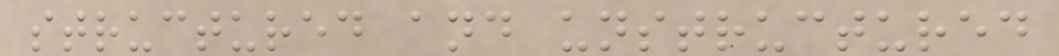structured and unstructured
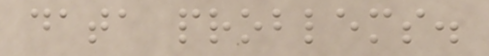data problems.
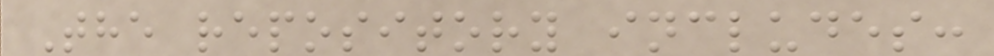The repository includes:
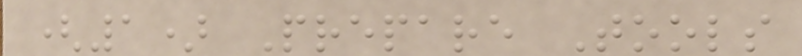(1) Prepare Tools
